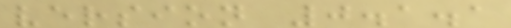version 0.1.1
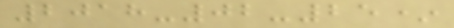2018-02-25*
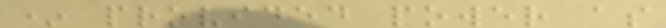* provided power as
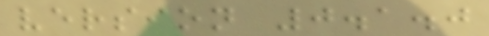version 0.1.0
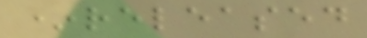*released
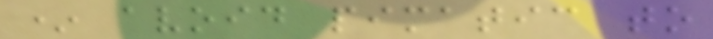* avoid pimatic to
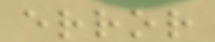error
